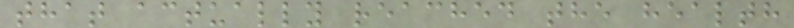that actually reached the health
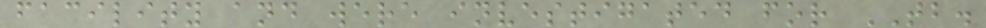facility and were investigated for TB.
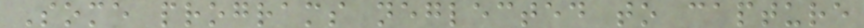Some programs neglected to capture
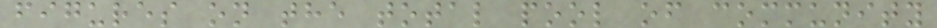figures on the total pool of community
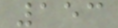153
